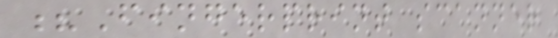?Fingerprint scanner
